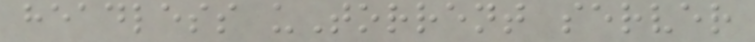headless uTorrent server
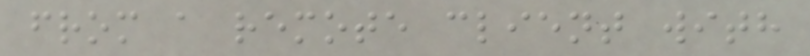from a remote client with
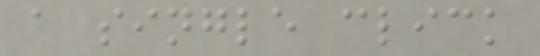a single click
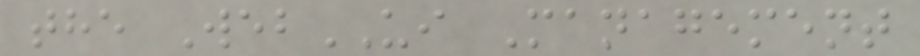the WebUI Management
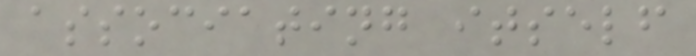associating itself
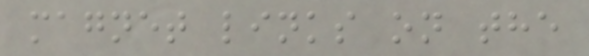magnet links on the
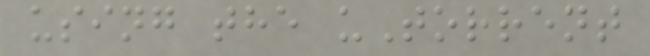using the uTorrent
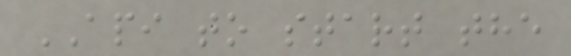API to start the
